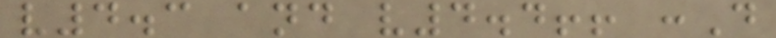v4.3 and v4.4!! :D
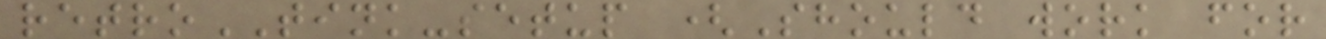retroTINK-setup (Should work for
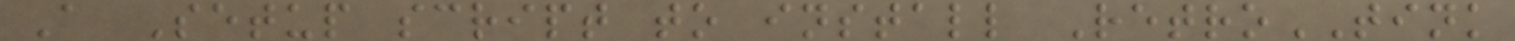A Setup script to install RetroTINK
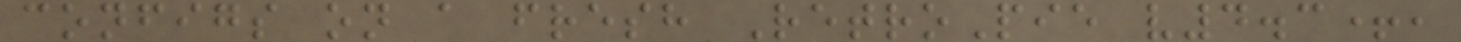configs on a fresh RetroPie v4.3+,
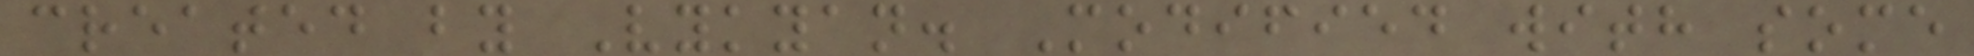created by Vykyan. Modified with some
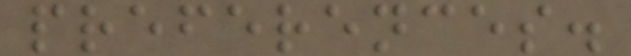preferences.
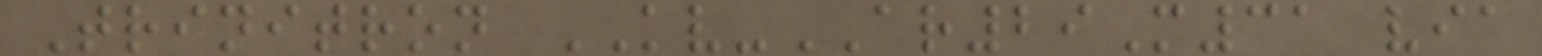Trinitron KV-AR29M31 via
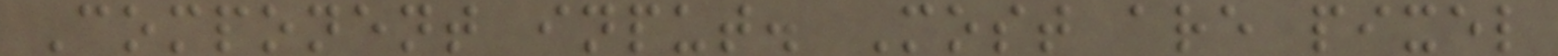Component input. Most are pixel
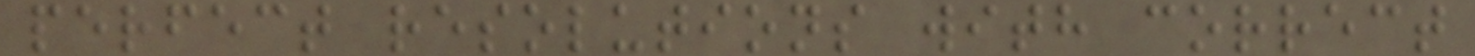perfect resolutions with correct
